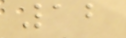12
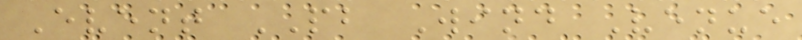Event PB Wind Venue
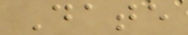Date
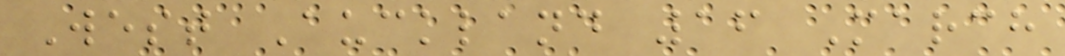West Auckland 16 March
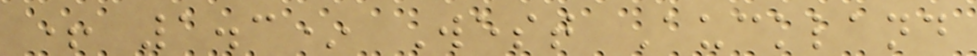+ 1.3* West Auckland
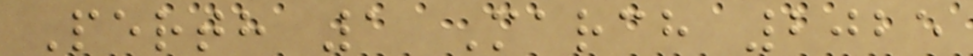Perth 1 March 2025
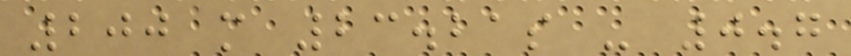200 m 23.21s - 0.7
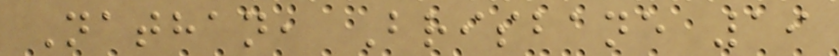Nathan, Brisbane 19
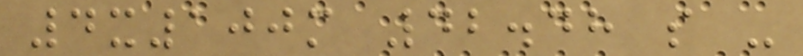4x100m 42.48 s -
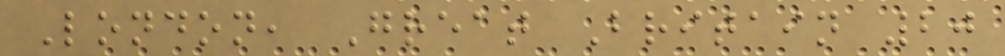London, Great Britain 20
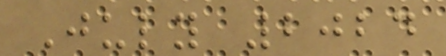July 2024
